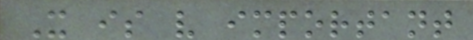It is very important
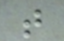that
